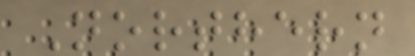Northern
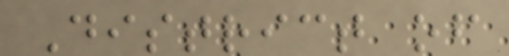District of
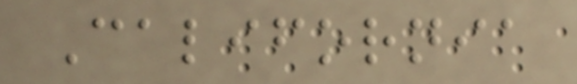California
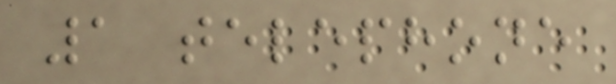1 telephone
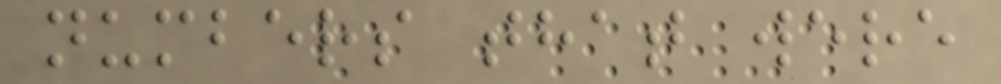numbers that were
